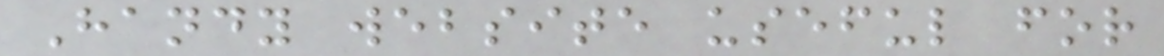Handy website useful for
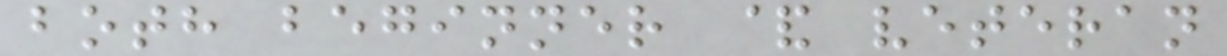both beginner & veteran
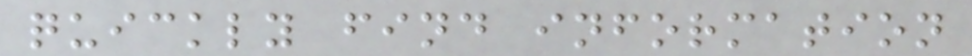quickly find information
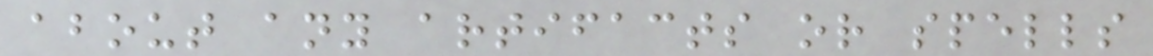about any artifacts or spells
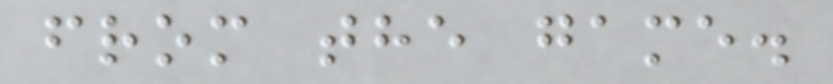from the game.
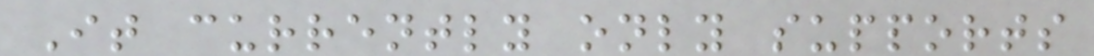It currently only supports
